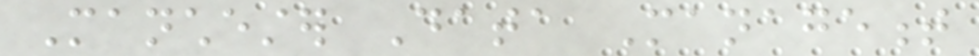Manchester Data Management
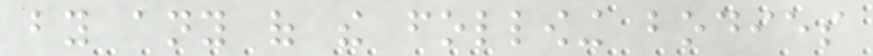by any of the following bodies
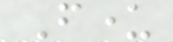Funder
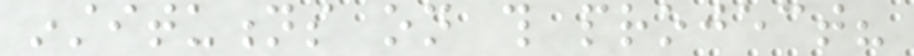institutions on this project?
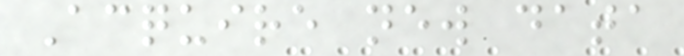Acquire new data
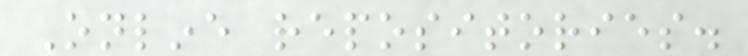Online repositories.
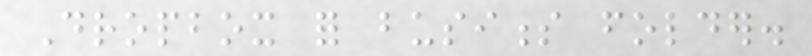Dropbox for business folder.
